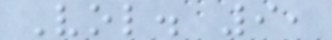Vol. 9,
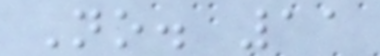No. 11
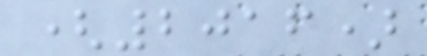(2016)
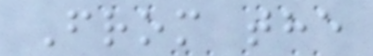From the
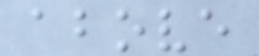above
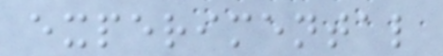experimental
